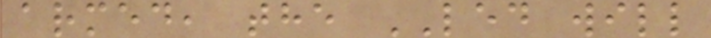armed, the LED will
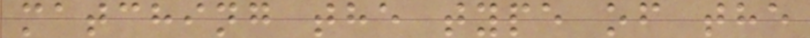matching the type of the
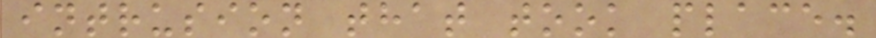intrusion that took place.
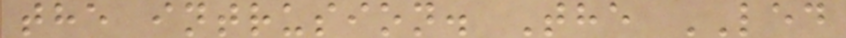the intrusion. The LED
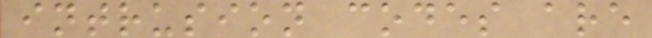intrusion codes are
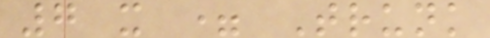7 x = Trunk
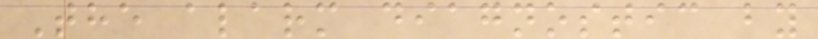The alarm diagnostic by
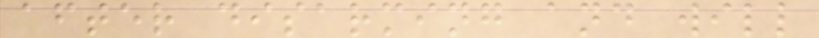after disarming and will
